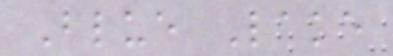Blue Lake
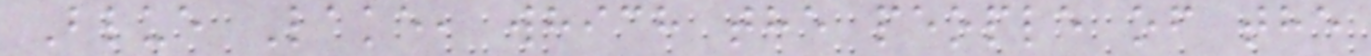Blue Lake, which the people of the
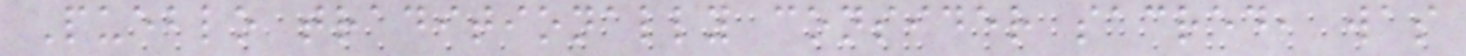Pueblo traditionally consider sacred, was
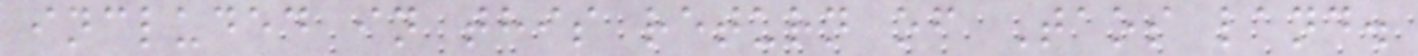included in this return of Taos land.
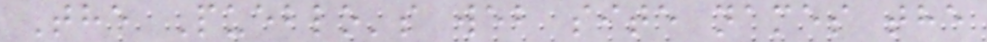The Pueblo's web site names the
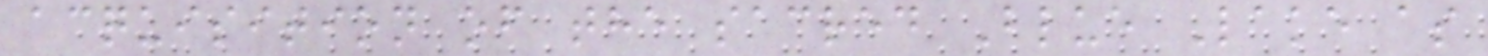acquisition of the sacred Blue Lake as
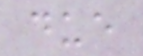due
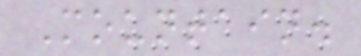Mountain.
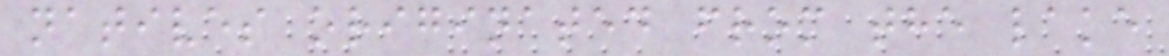natives originated from the lake
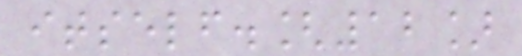itself.[12]
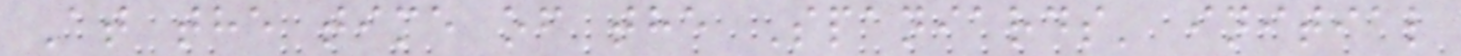At the time of the Spaniards' initial
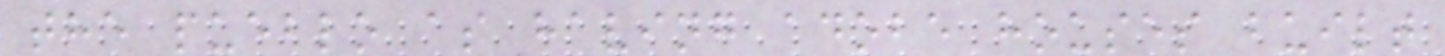the pueblo as having adobe houses built
